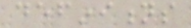definitions
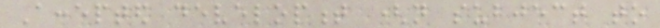Accepted development (not subject to
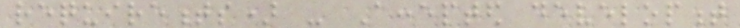requirements) - Accepted development
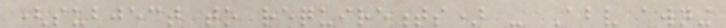(subject to requirements) - Above awning
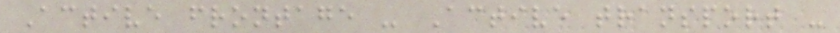Active frontage - Active transport -
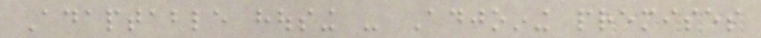Adaptable housing - Adjoining premises
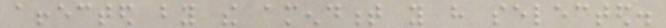affected by the amendment you have selected.
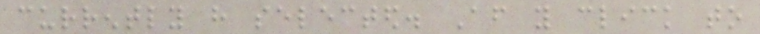currently have selected. After you click to
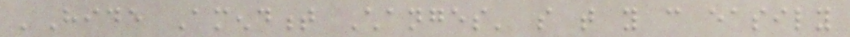'Hide Amendment Changes' so that you can easily
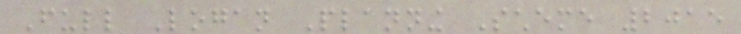Full Logan Planning Scheme 2015
